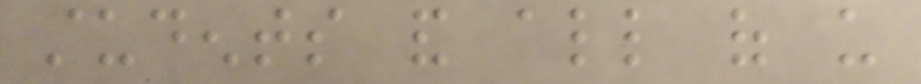students and all of us
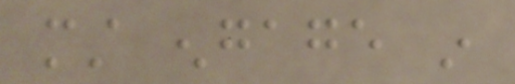must engage in
